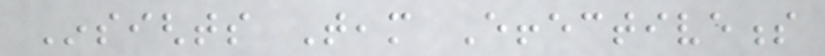Insights Team Effectiveness
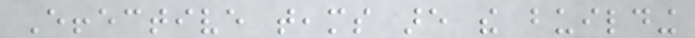Effective teams are the building
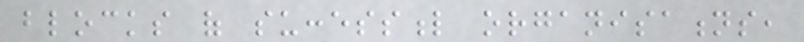blocks of successful organisations,
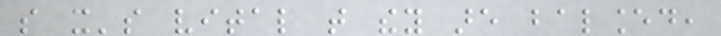so it's vital that they are balanced,
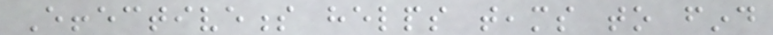Effectiveness helps teams to find
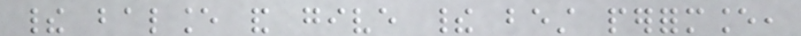their balance and give their best performance,
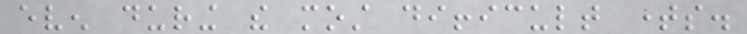even during the most difficult times.
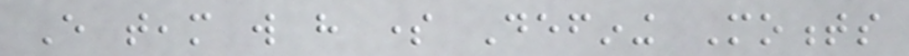Every team will have some Defining Moments
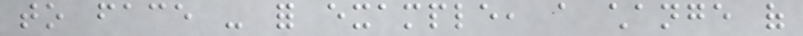to face - for example, a change of
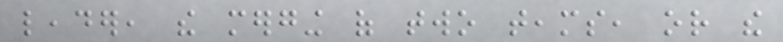leader, the merging of two teams, or the
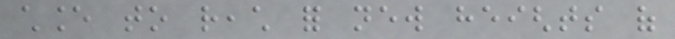chance to reach for new heights of
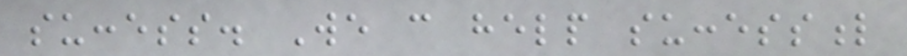success. We can help successful
